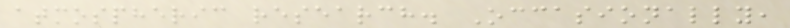atmospheric research. Occasionally,
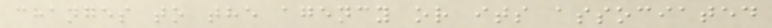changes to the agency or its associated
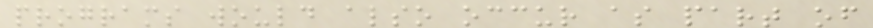programs would also occur as part of
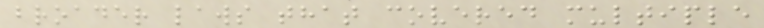broader laws that covered multiple
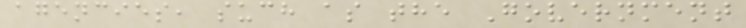agencies, such as the Government
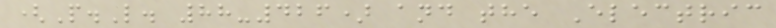(P.L. 88-426) and the Electric
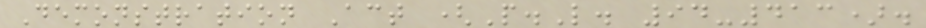Demonstration Act (P.L. 94-413).
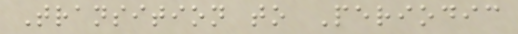Transition to Periodic
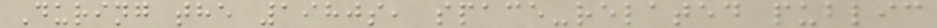During the 1980s, space-related public
